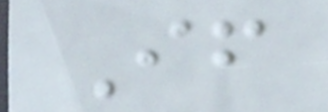If
